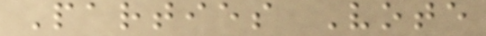Parties Vote
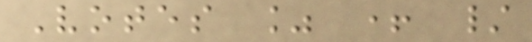Votes % + /
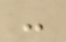-
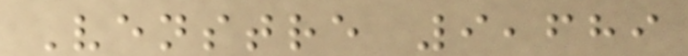Venstre 9,689
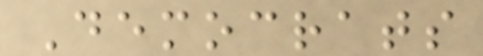Democrats
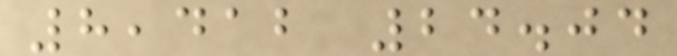8,412 24.04
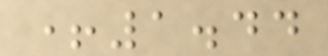+1.44
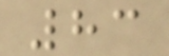83
